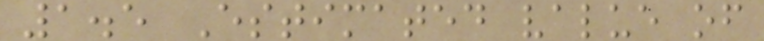1.5 Estimated value of
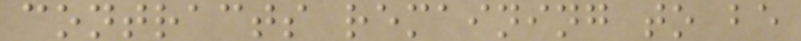contracts remaining to be
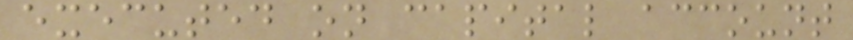executed on capital account
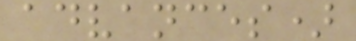advances)
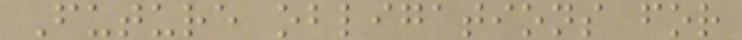Future obligations for
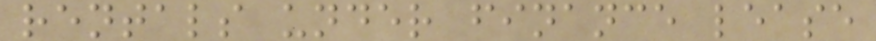rentals under finance lease
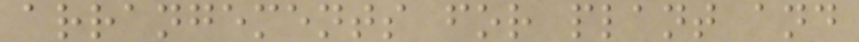arrangements for plant and
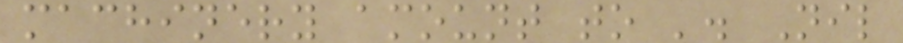machinery amount to '. Nil
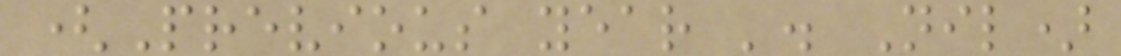(Previous year '. Nil)
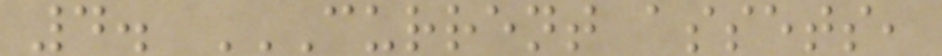4. CURRENT ASSETS,
